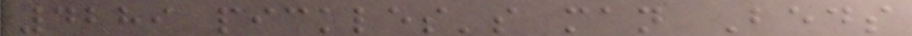4289 pickles's man Beds
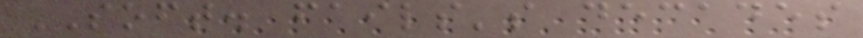SOFT. fails's decades
